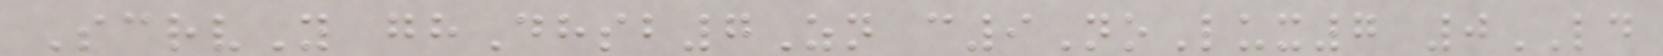ScrvY ghDhsb7Zn c9NoLux7 0LD
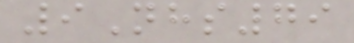9Nhs79
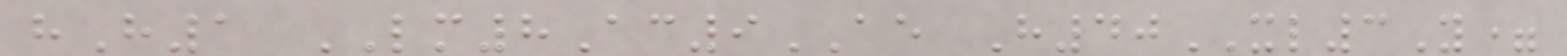hH1 LM8Ac9AE H40XL3Y=
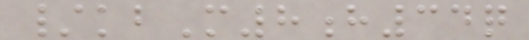/kbM8h34q
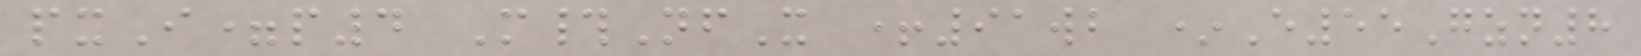pxI=p4 M#NfX +91wb *E55Gzn8
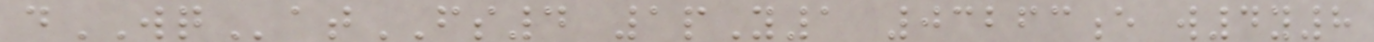dWQatFS4 1pY1 03263e w4y8
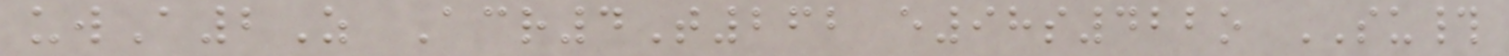uwA2Z Acr4T262 e98s422o SU#
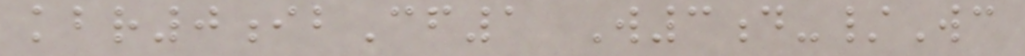kbr0ibCf1 W3d-/Wc
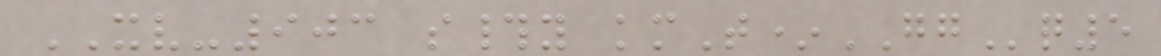XV-903 s#y kmT*GGq5
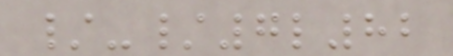/-/7l82
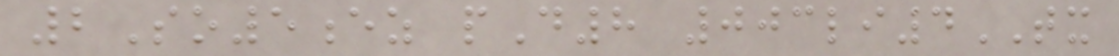2So5ez pD8 003li4TX
